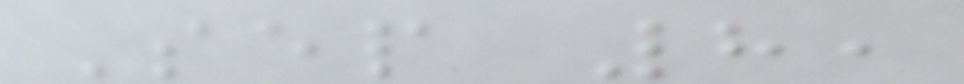Sep 8,
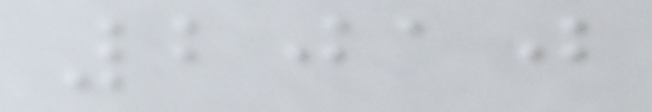2010
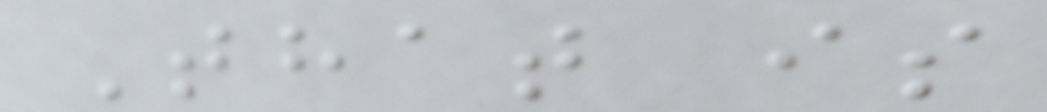That is
